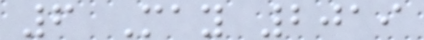6 May 2019
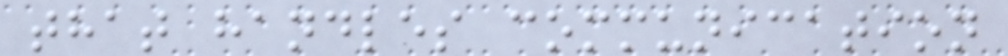that handles communication
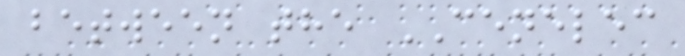between the CENELEC
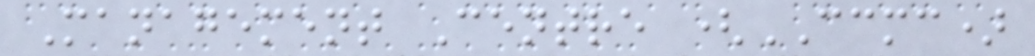Management Centre (CCMC)
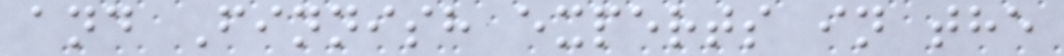and Finnish experts in the
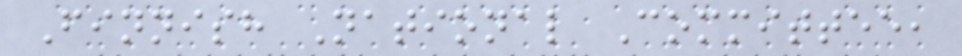Finnish National Committee,
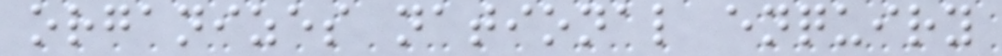organizes national enquiry
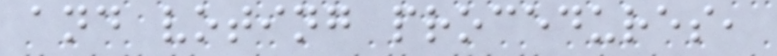and voting procedures,
